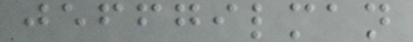jeffgilman
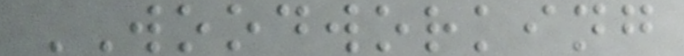WOODWORKING
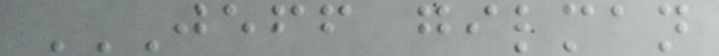JEFF GILMAN
